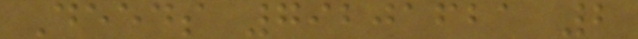Deeds 79201621 2
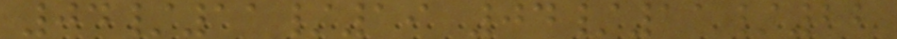04/11/19 04/11/22
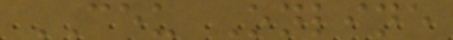CEU Online
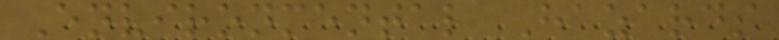Environmental Hazards
